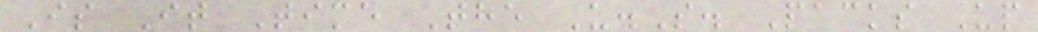Is It Time The U.S. Packs Up
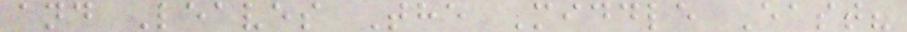and Leaves The Middle East?
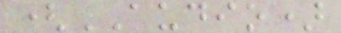(AUDIO)
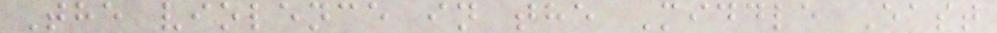The violence in the Middle East
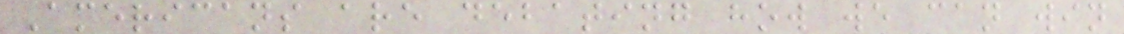Americans are debating how we can win
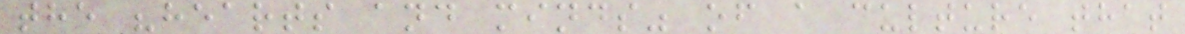the "hearts and minds" of a culture that
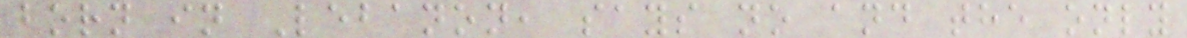born in Lebanon, says no and the only
